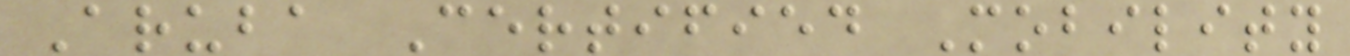Aruba Certified Mobility
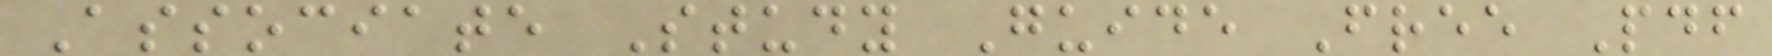Associate Study Guide Free Pdf
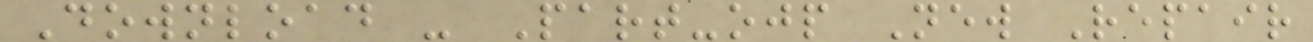Download - Part-ojp New Repair
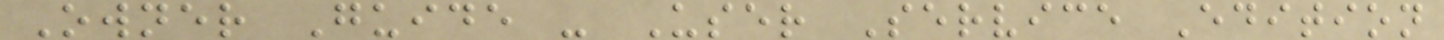Owner Guide - User Service Edition
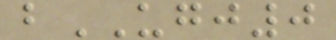bUGJ0
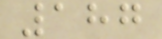187
